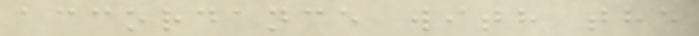accordance with the
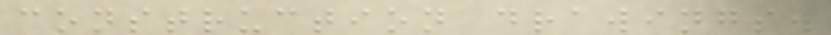construction drawings.
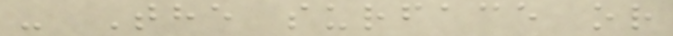- The surface or
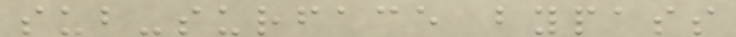sub-surface bypass
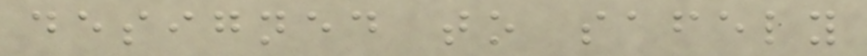designed to safely
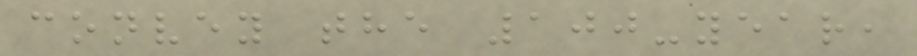convey the 100-year,
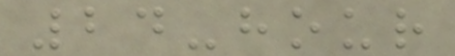24-hour
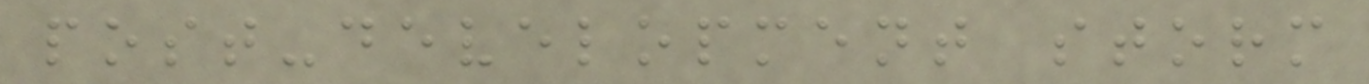post-development storm
